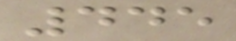445
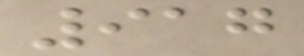917
